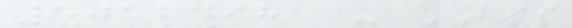50124981 - BPS
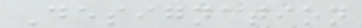Designation
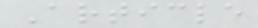Article
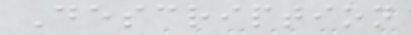Description
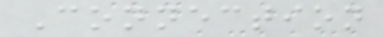Connection
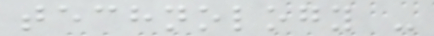technology -
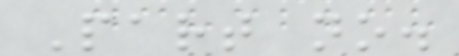Part no.
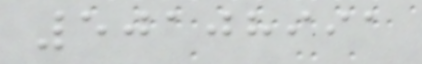50108991
